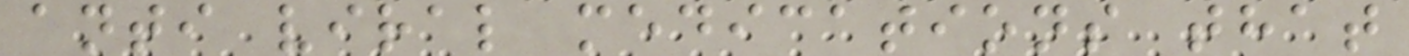anti viral medications that
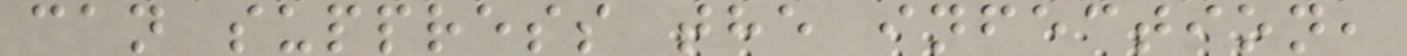can suppress the infection,
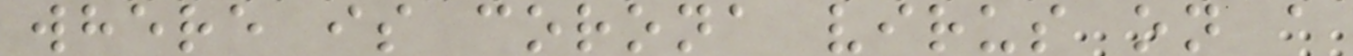where is corona virus on a
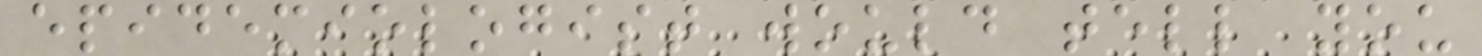epidemiologist would tell you
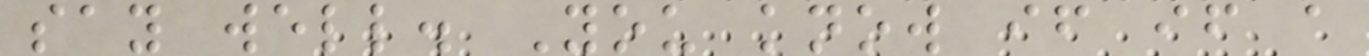say well. You know if if a
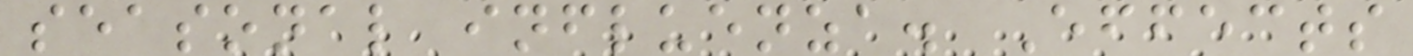seasonal influenza. Effects
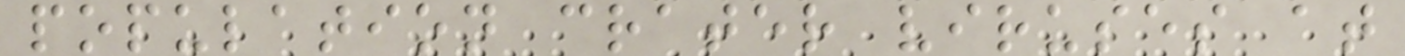population crater viruses at
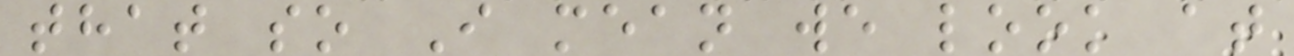that so I mean we look at
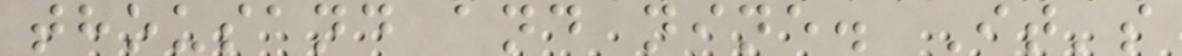thousand and nine. It's
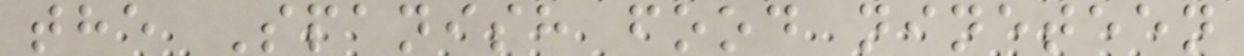the Spanish food nineteen
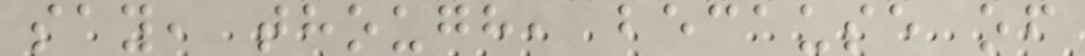say, though, because of
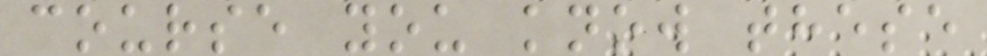course you know these
